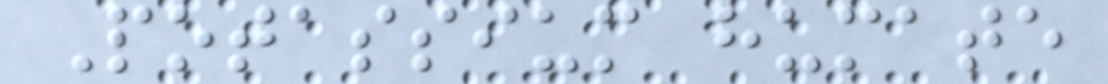Potassium humate
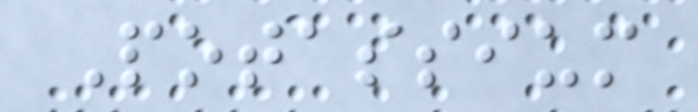Potassium
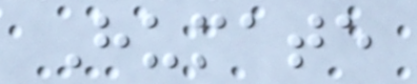Humate
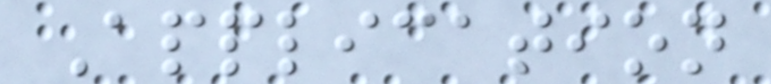Application
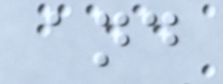and
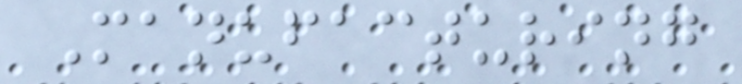Manufacturing
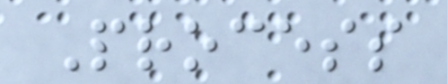Process
